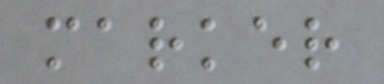marker
